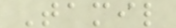Tamil
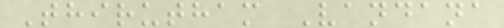Thirutham Vandana
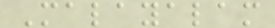Malayalam
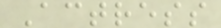Actress
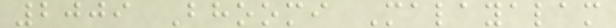2009 Bhoomi Malayalam
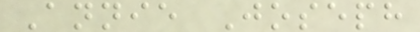Annie Joseph
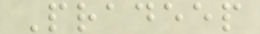Pradeep
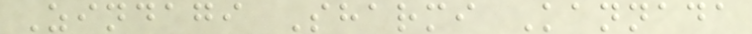Zindagi Sharmi Kannada
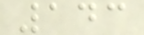143
